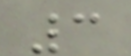3
